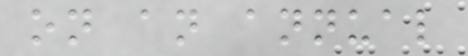on an annual
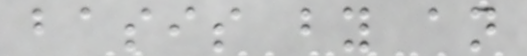basis by an
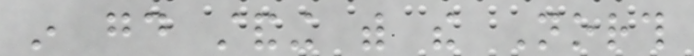in good standing with the North
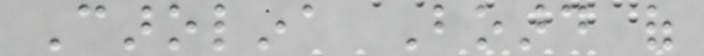Carolina Board of
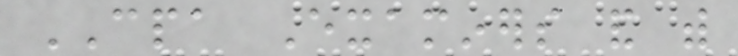CPA Examiners and with
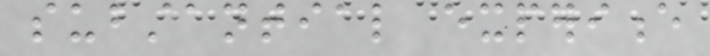substantial experience
